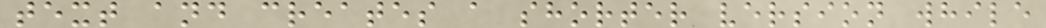text and creates a shorter version while
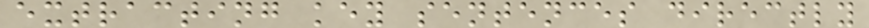extracting key sentences directly
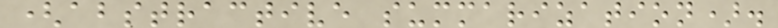(abstractive summarization).
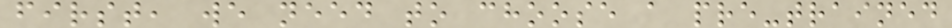first, we need to choose a pre-trained
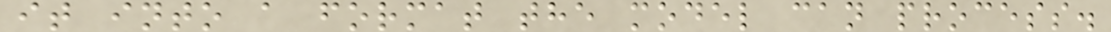it into a format the model can process.
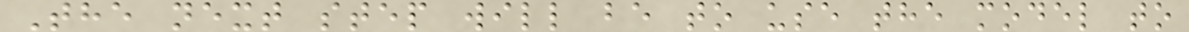The next step will be to use the model to
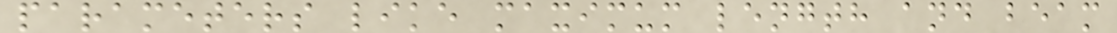parameters like maximum length and beam
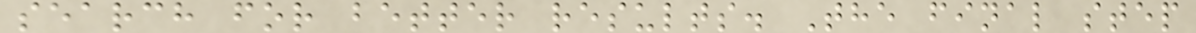search for better results. The final step
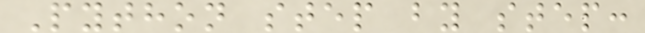Python step by step:
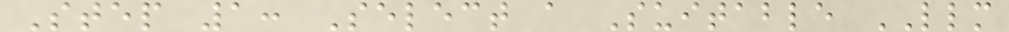Step 1: Select a Suitable LLM
